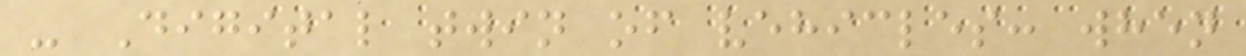- Digital twin of vehicles: when
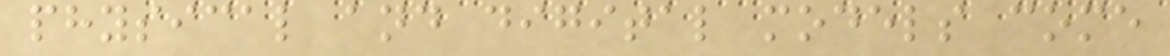physical and digital models come
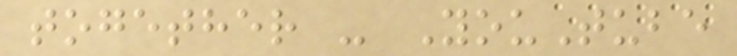together - YouTube
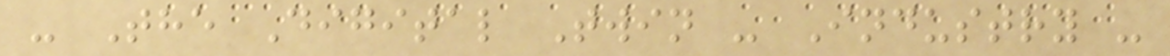- The Digital Twin - Industry -
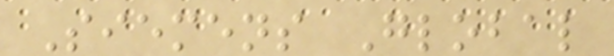Siemens Global
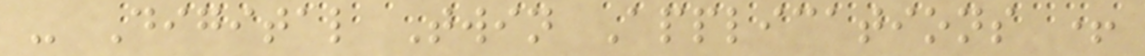- Digital Twin Applications +
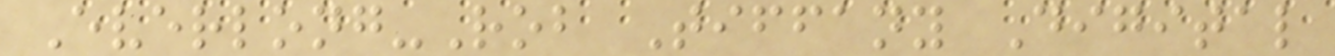Everlong-Rob Tiffany Digital
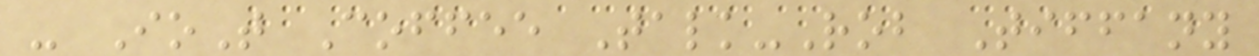- IoT Coffee Talk-Rob Tiffany
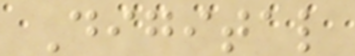Digital
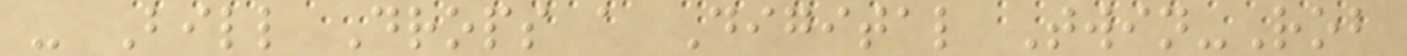- Bill Drops a Digital Twin-Rob
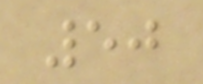50
